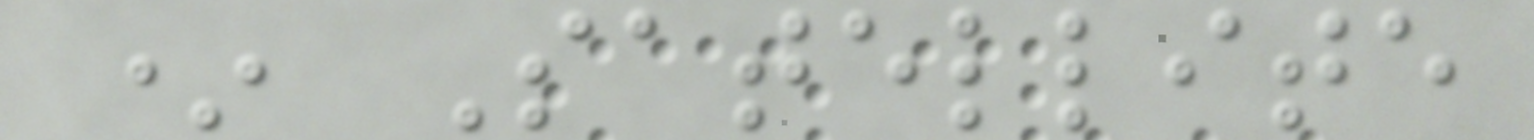* Satellite
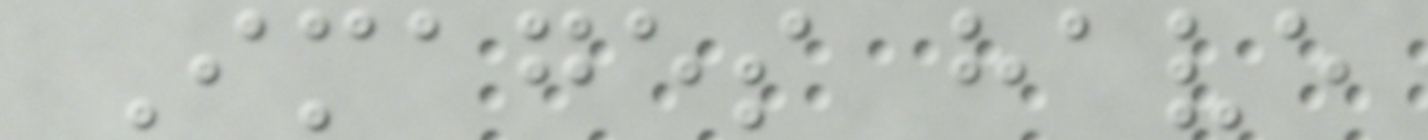Images have
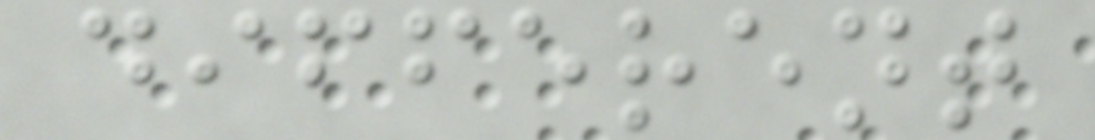different
